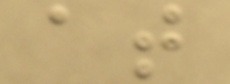at
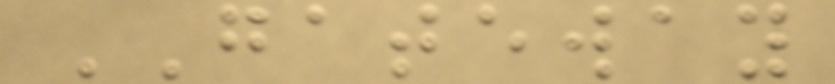GATEWAY
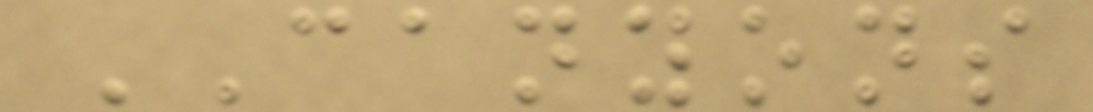CANYONS
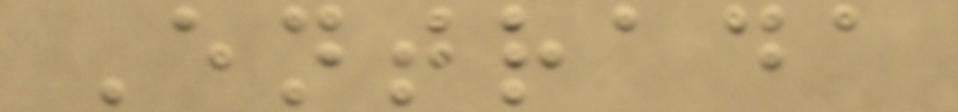Entrada
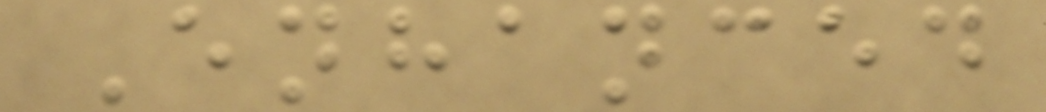Enhanced
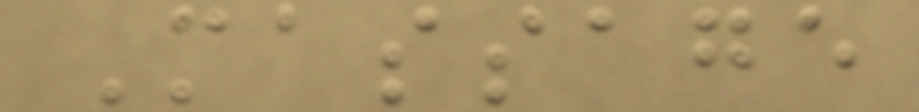Massage
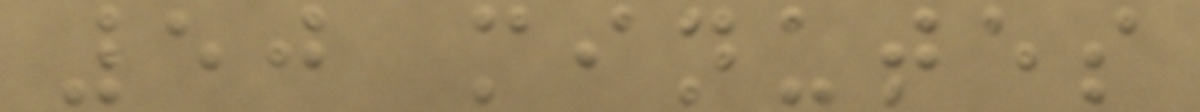50 minutes
